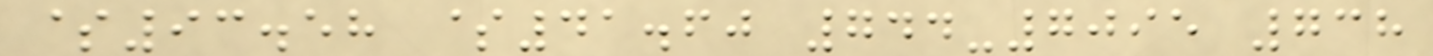$93.58 $41.60 744-7095 738
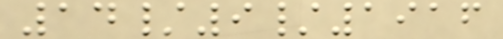14/9/1916
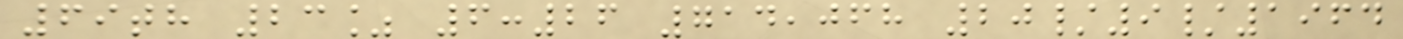69th 23% 6:26 714,068 20/9/1964
